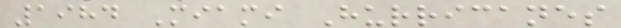1984 Miami Hurricanes
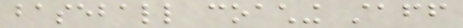baseball coaching staff
